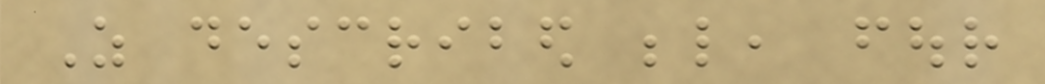As described below, four
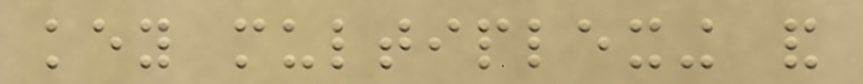key multiplexing and
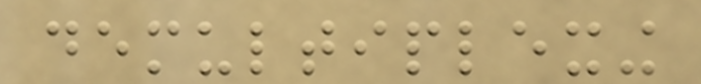demultiplexing
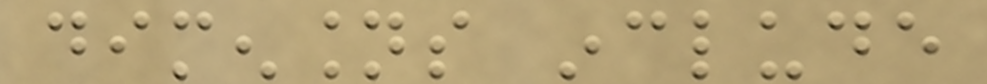dimensions include
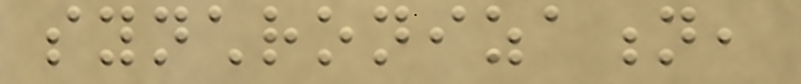synchronization,
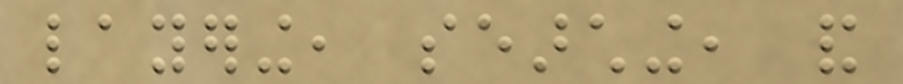layering, searching, and
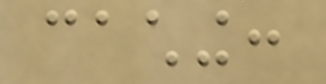caching:
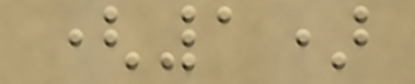(1)
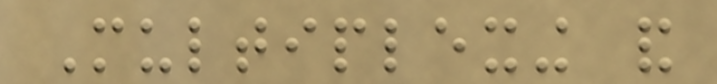Multiplexing and
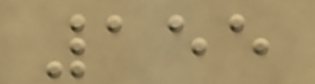155
